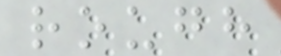rough
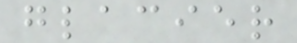glacier
